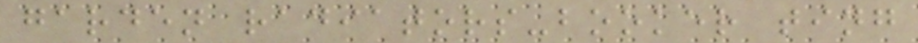garden radiators-booker ting
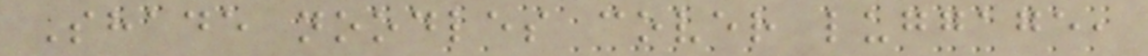Shade noodles cover luggage,
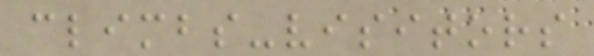climbs-visitors
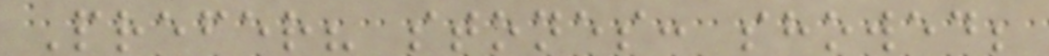Prefer? stones: showed;
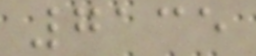7135
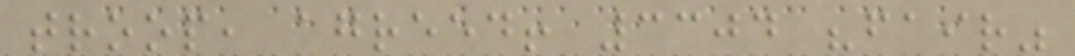troop, agreed! 3304 "fair"
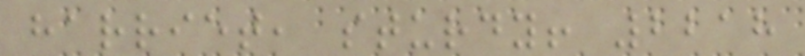harriet, sturdy! 2218
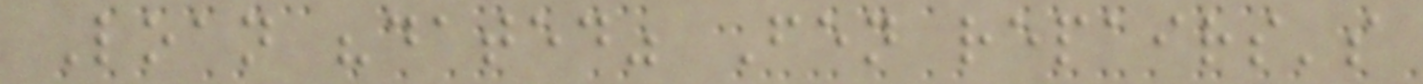Loan "dated" Fen repairs's
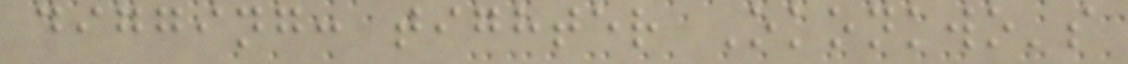digging: tighter Okonkwo's
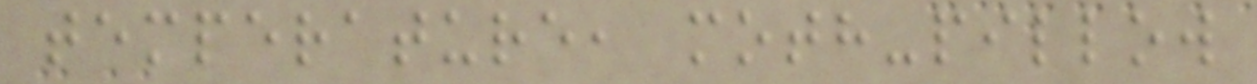temperature, moth-pillow
